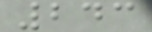243
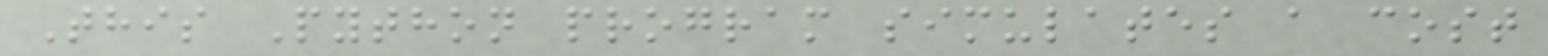This Python program simulates a cost
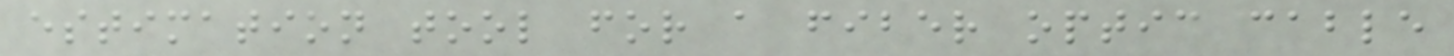estimation tool for a fiber optic cable
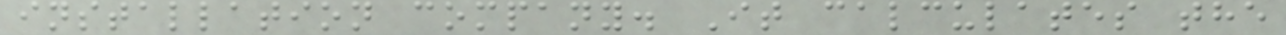installation company. It calculates the
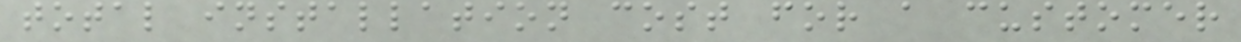total installation cost for a customer
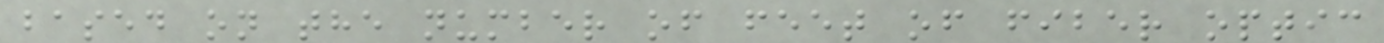based on the number of feet of fiber optic
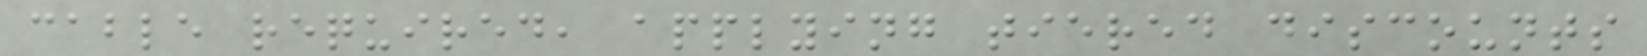cable required, applying tiered discounts
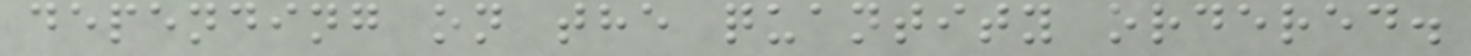depending on the quantity ordered.
